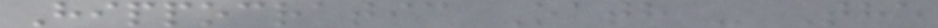Hippocratic Oath - The
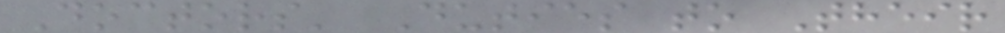Doctors' Duties to Their
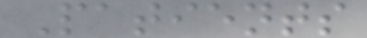Patients
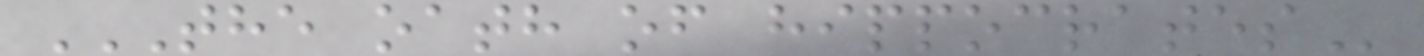THE OATH OF HIPPOCRATES
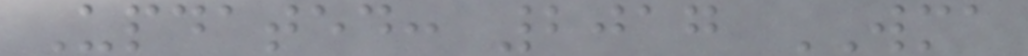Updated: 2017 WMA
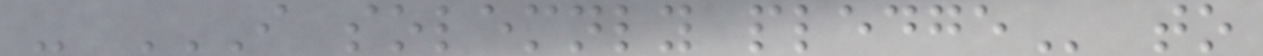- I SOLEMNLY PLEDGE to
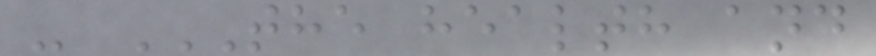- THE HEALTH AND
